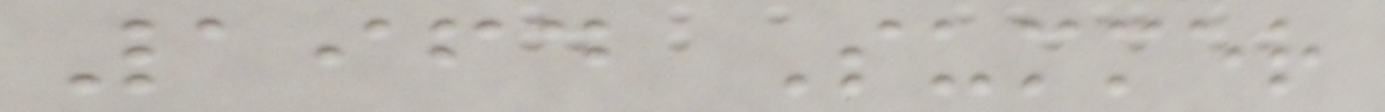1964 Summer
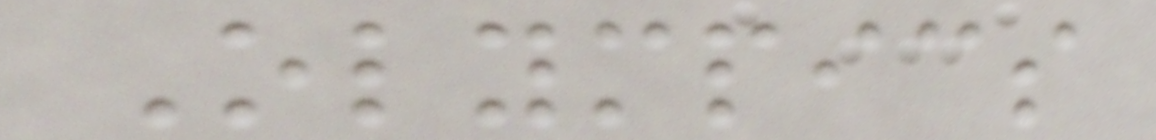Olympics
